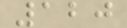120
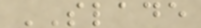SLADE
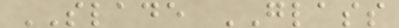SLADE GLASS
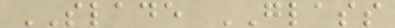SLADE GLASS
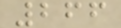266
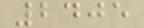2405
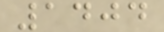1404
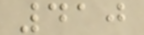410
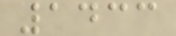1433
